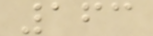163
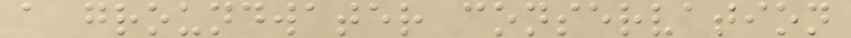a groundwater conservation
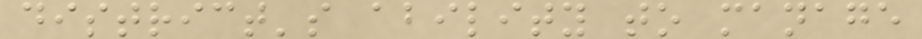district's ability to manage
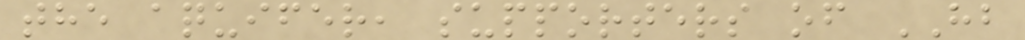the aquifer, supporters of HB
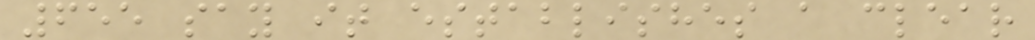655 say it establishes a clear
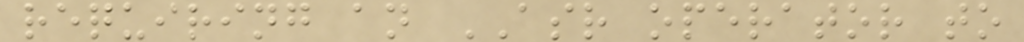requiring an ASR operator to
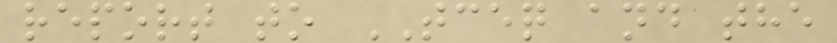report to TCEQ and the
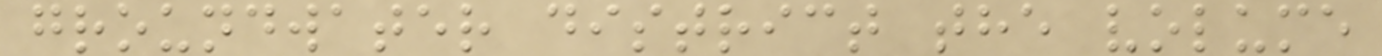groundwater district the volume
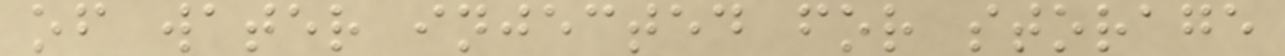of water injected for storage
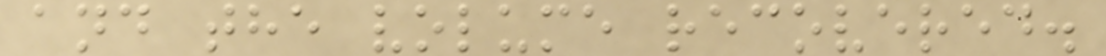and the volume recovered.
